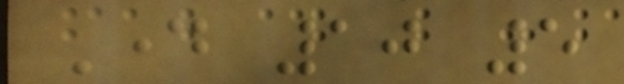Day 10 5
